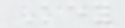Key
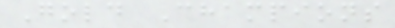Gold Champions
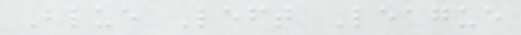Blue Left League
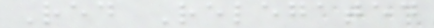Red Relegated
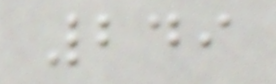249
